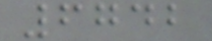6742
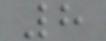8
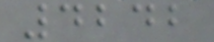4242
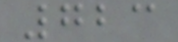723
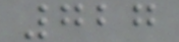727
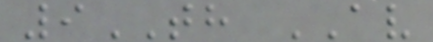9TH AV
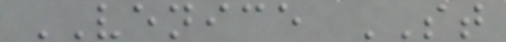VENICE ST
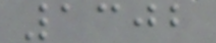1302
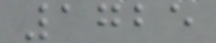1725
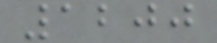1200
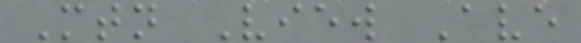Mtn View Ave
